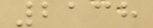2138
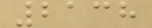2138
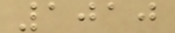1010
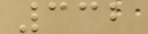332
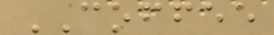COFFEE
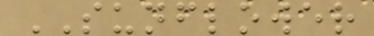SUNFLOWER
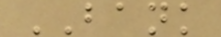BANK
